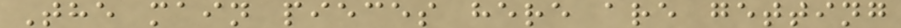The main pieces here are getting
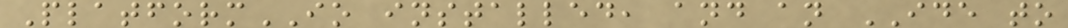PlatformIO installed, and an IDE to
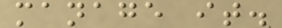manage it.
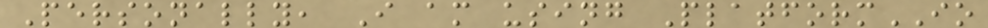Personally, I am using PlatformIO
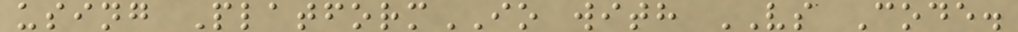using PlatformIO with VS Code.
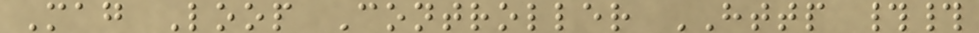Mag Loop Controller HTTP ##
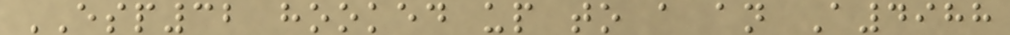ESP32 hooked up to a an A4988
